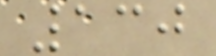130
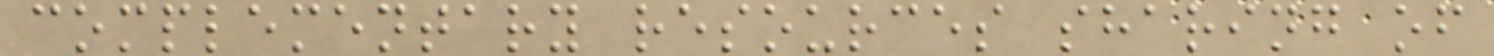complementary resources sharing of
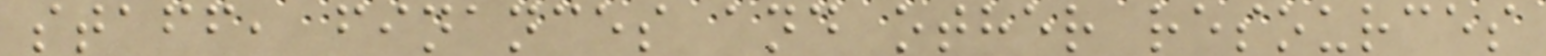staff, finances and other resources
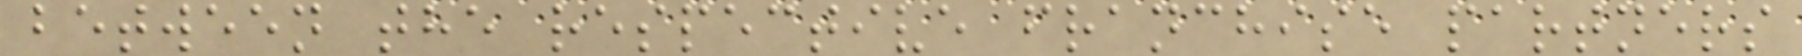between the respective franchise partners
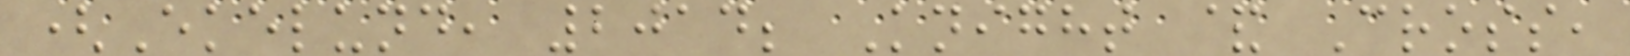(Ekelund, 2014; Knight & Cross,
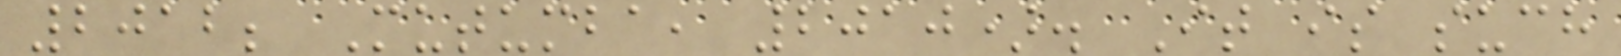2012; Mutumba, 2010). It is such
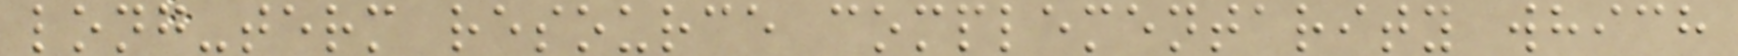long-term resource complementarity which
